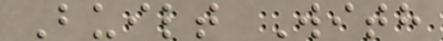Built With
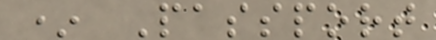* Passport
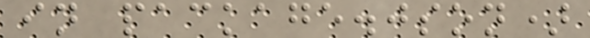in package.json)
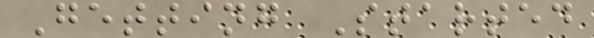Getting Started
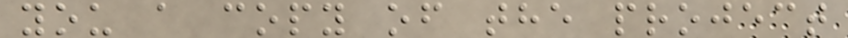you a copy of the project
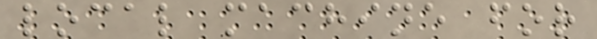local machine for
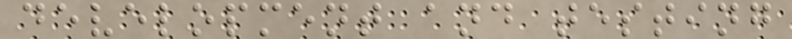development and testing
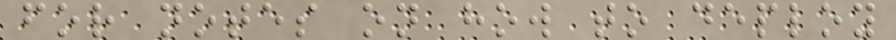for notes on how to deploy
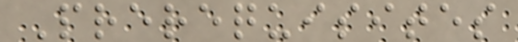Prerequisites
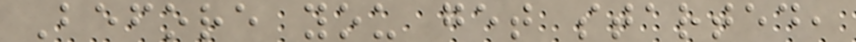Before you get started,
